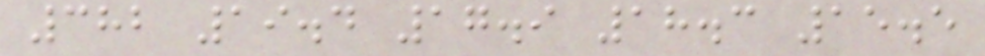382 19.4 17.9 18.3 15.5
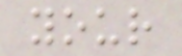your
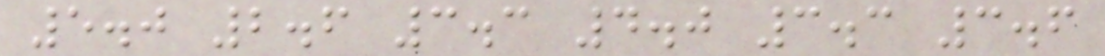5.0 2.6 3.3 4.0 3.3 3.6
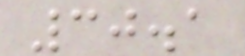30.1
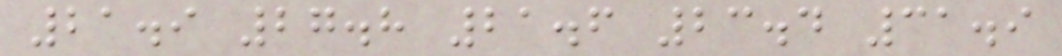21.9 27.8 21.6 23.4 31.9
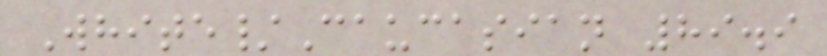White/Caucasian 89.9
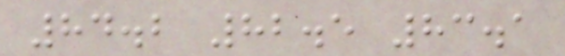84.2 82.5 83.1
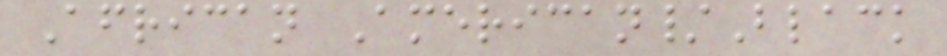African American/Black
